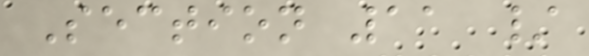Section 11 /
